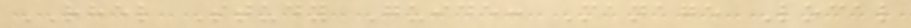RHEL Study Guide: Manage Local
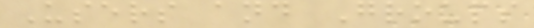Users and Groups
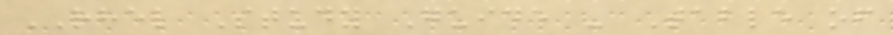RHEL Study Guide - Table of
